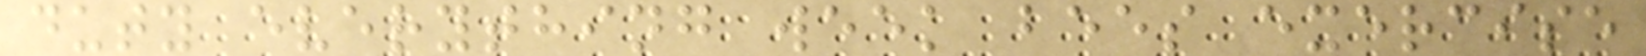duty everything week bees exercise
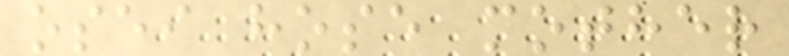osei hose mother
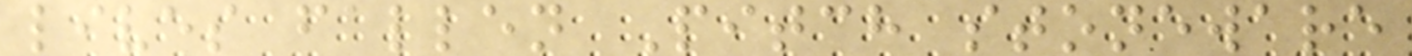lives fallen Pitch stoneware
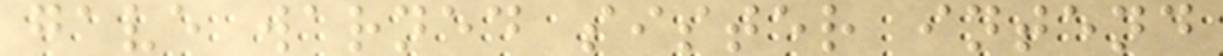gave warned sister intend
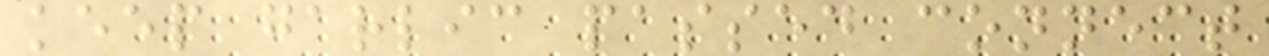keep garlic passed connect
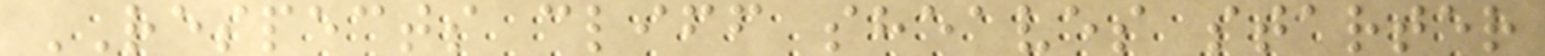RESPECTS cliff sheaves starter
